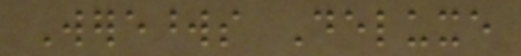Werewords Deluxe
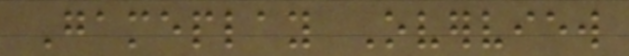Gameplay Overview
